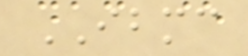IBMC
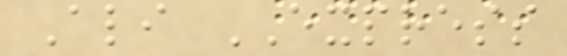Ali EXPRESS
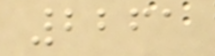2261
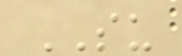SU
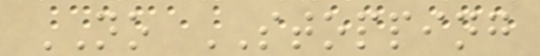NO STOPPING
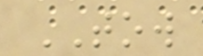TOW
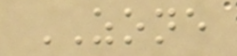ZONE
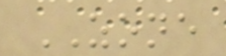ZONE
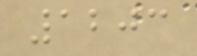1203
